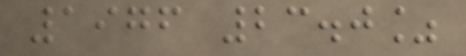1976 23.0%
